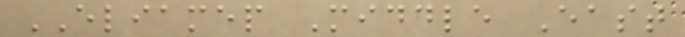ELIAMEP Middle East
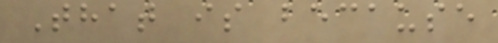That is because
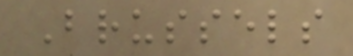Brussels
